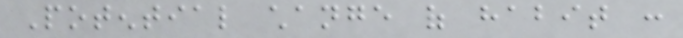Potential change of habit :
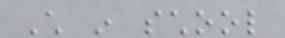Child in school
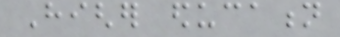Higher education
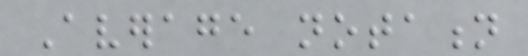Average notation
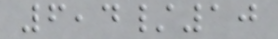6,4/10
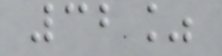32%
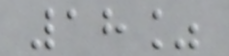18%
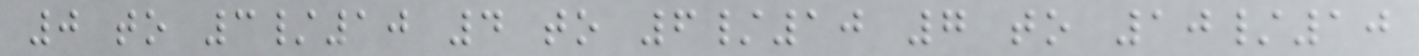0 to 3/10 4 to 6/10 7 to 10/10
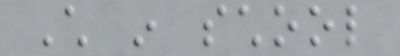Child in school
